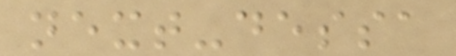next-dessa
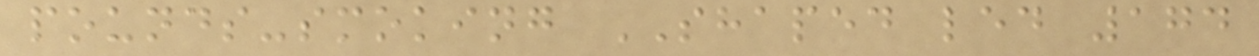pounds-smoking SHAPED led 174
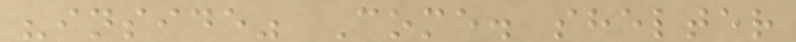"inside" Come. shelter
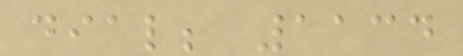dial; 1134
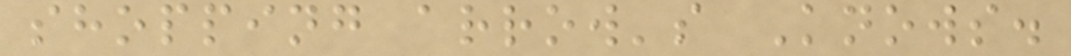shopping arrow's Knows.
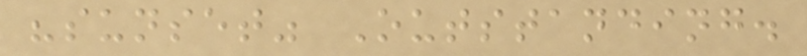"sunset" Outstanding.
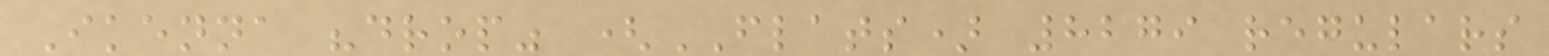Ikenna "drop" (FLATS) 8279 regulars
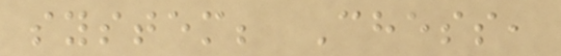system; Chess,
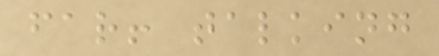far! talking
